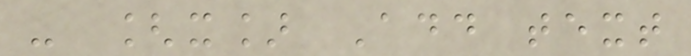- [x] Add text
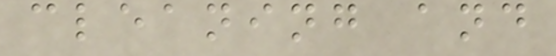cleaning and
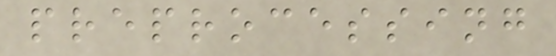preprocessing
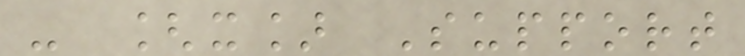- [x] Support
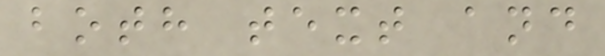both text and
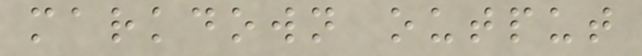markdown output
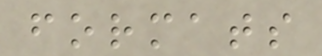formats
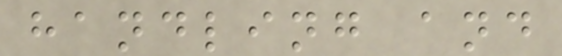handling and
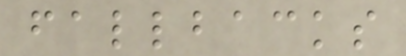fallbacks
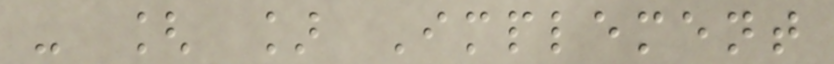- [ ] Implement
